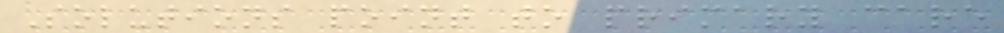Solutions point to primary care
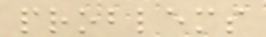problems
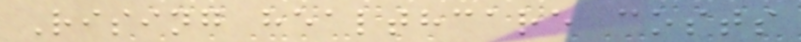Rising healthcare costs
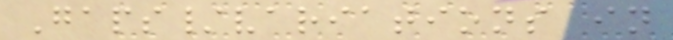Gaps/variations in
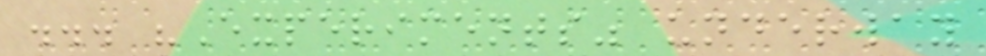... "Experiments" underway
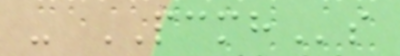- PCMHs
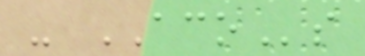- ACOs
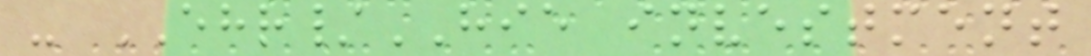- EHR/HIE investment
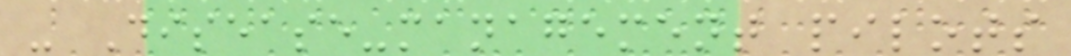- Disease-management pilots
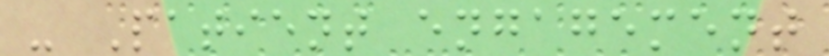- Patient engagement
